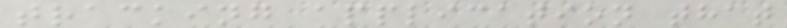tracking application that
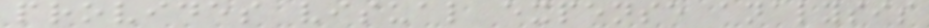provides visual expense analysis
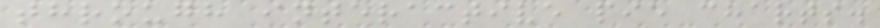through interactive pie charts.
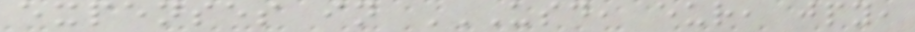expenses in USD, EUR, JPY,
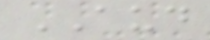AUD
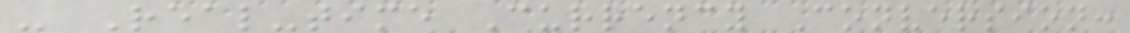- Real-time Currency Conversion:
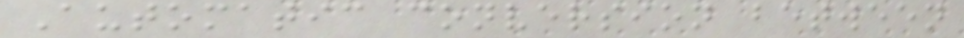Automatic conversion between
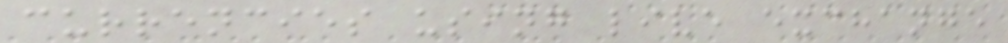currencies using live exchange
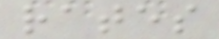rates
